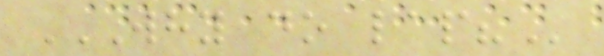WHY DO LAP?
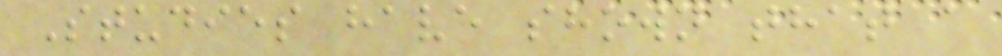Studies have shown that a
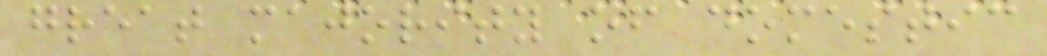great majority of domestic
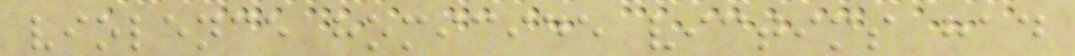violence homicide victims had
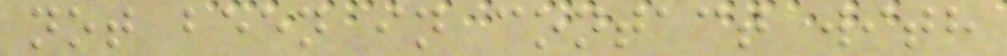not been in contact with
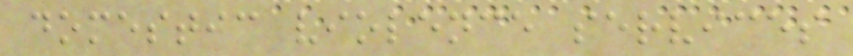domestic violence services
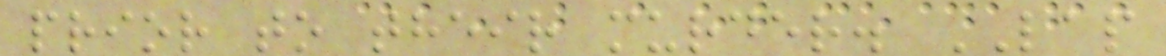prior to their murder. LAP
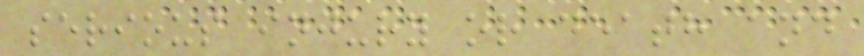serious injury or death and
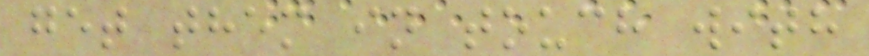get them in touch with
